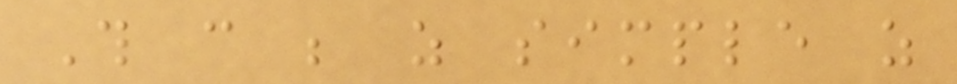This can be as simple as
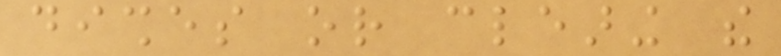dishes or clearing the
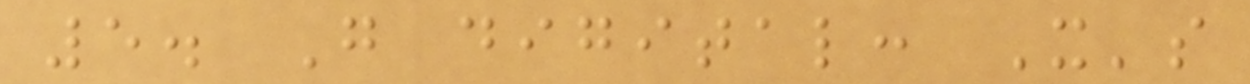5. Go digital: It's
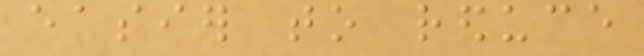easier to reduce
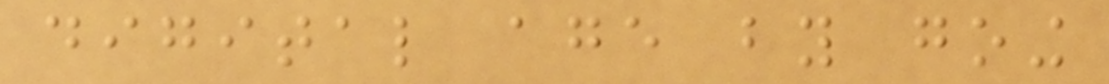digital age by going
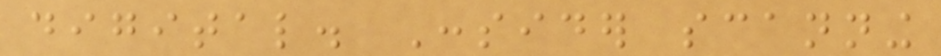digital. Consider scanning
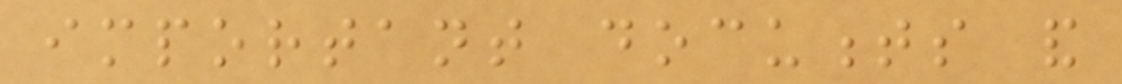important documents and
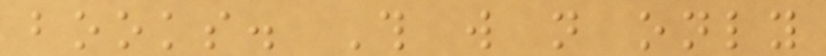books. This will not only
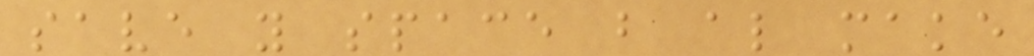save you space but also make
